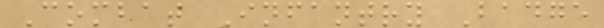Combat Infantry Badge
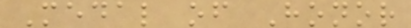Medal of Honor
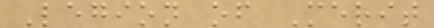Legion of Merit
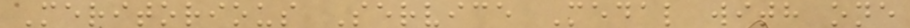Meritorious Service Medal with one
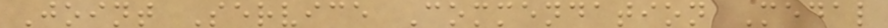Joint Service Commendation Medal
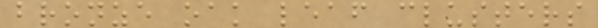bronze oak leaf clusters
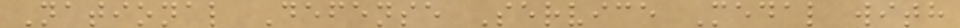National Defense Service Medal with
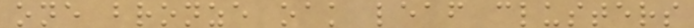one bronze oak leaf clusters
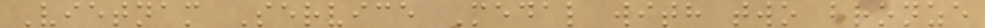Vietnam Service Medal with two bronze
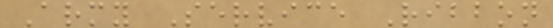Army Service Ribbon
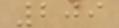209
